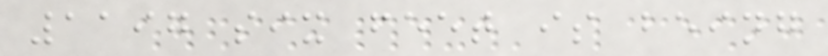1197 six feet is being
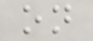on
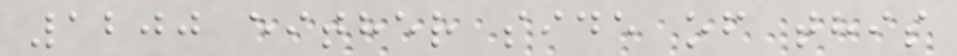1200 either side of this
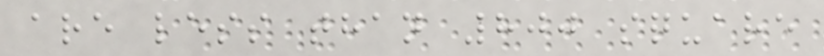are less than 800 square
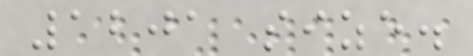1201 size.
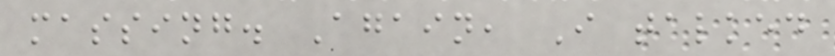massing. Again, I talked
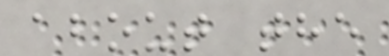about the
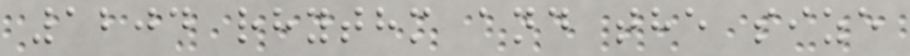1204 rhythm and the size
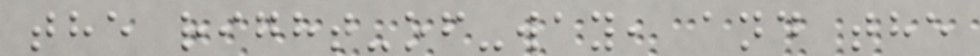the right-of-way, and the
